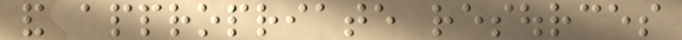and appropriate resources
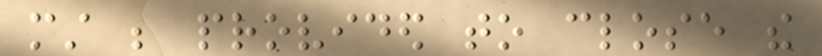must be provided to close the
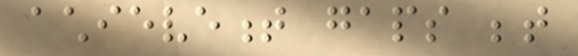achievement gaps between
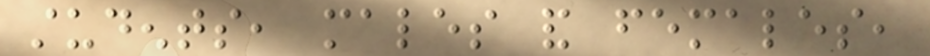students, males and females,
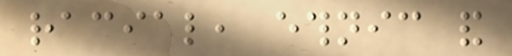racial, ethnic and
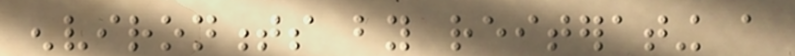environments by reiterating a
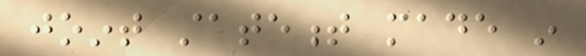joint statement made in
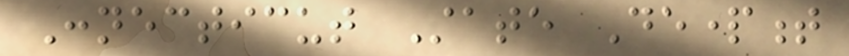Connecticut State Department
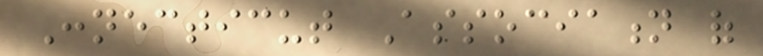Connecticut Association of
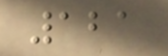121
